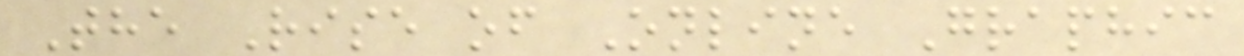The Rise of Online Graphic
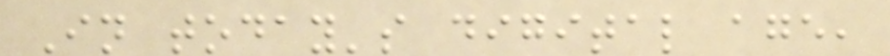In today's digital age,
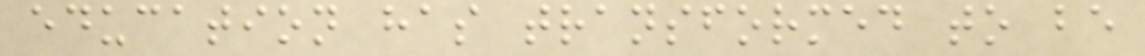education has transformed to be
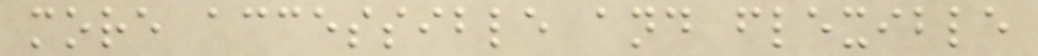more accessible and flexible
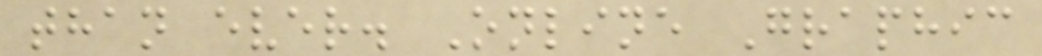than ever. Online Graphic
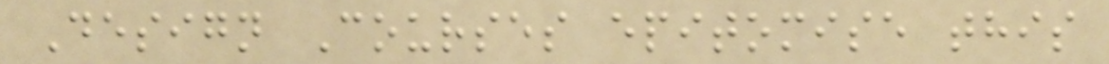Design Courses epitomise this
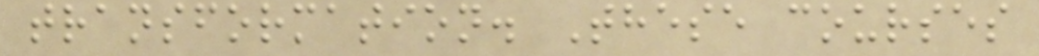transformation. These courses
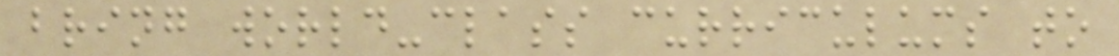bring world-class curriculums to
